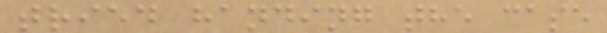tried handing the case
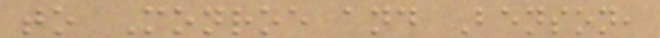to Monroe and Benson,
